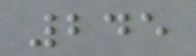245
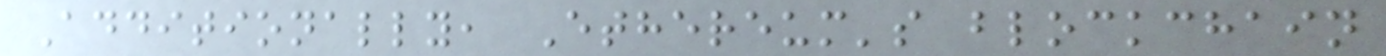Additionally, Ethereum's blockchain
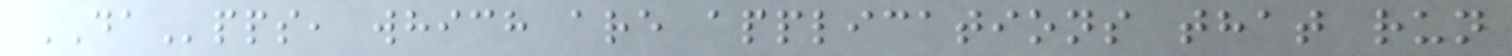DApps, which are applications that run
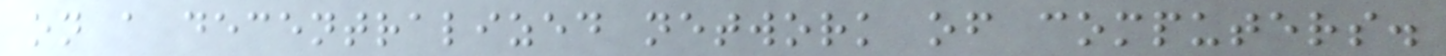on a decentralized network of computers.
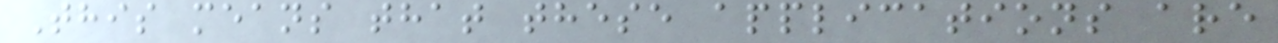This means that these applications are
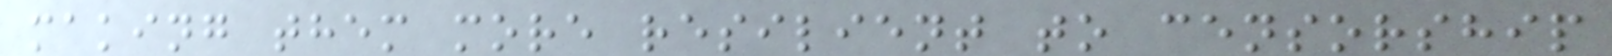making them more resilient to censorship
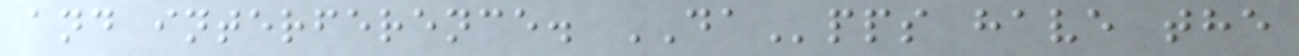and interference. DApps have the
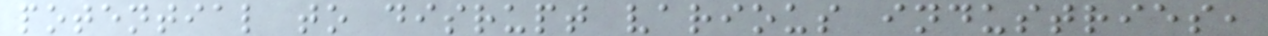potential to disrupt various industries,
